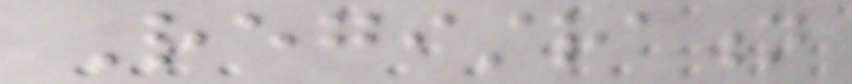Registration
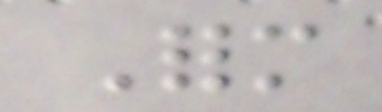Form
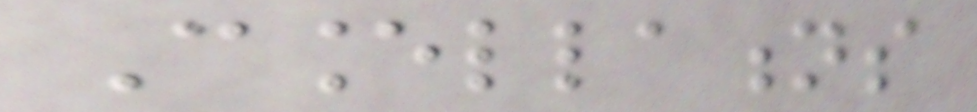Cancellations
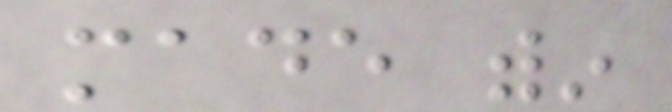made within
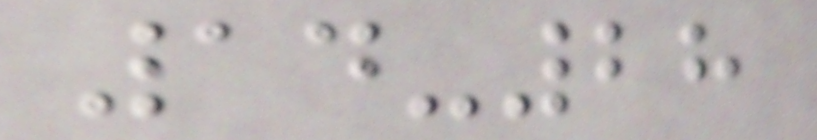14-28
